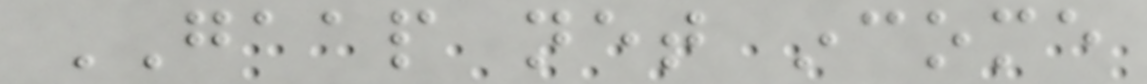GAAP net income
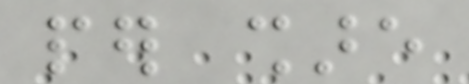per share
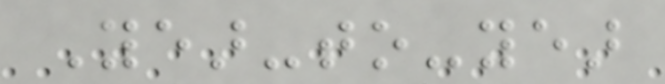Year-to-year
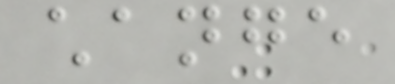change
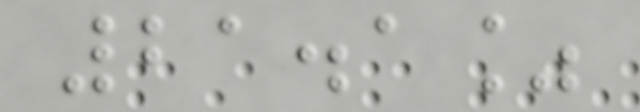21.1%
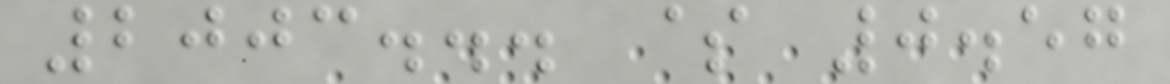2003... $ 0.57
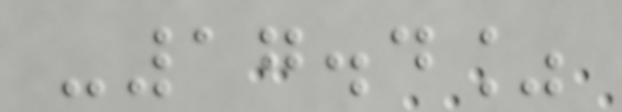-17.4%
